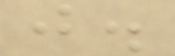j.
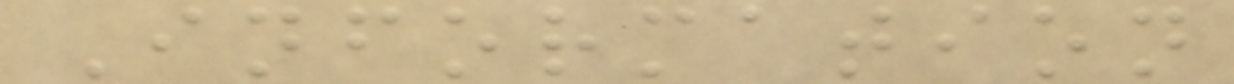Information
